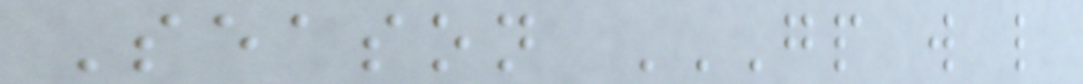Season GP W L
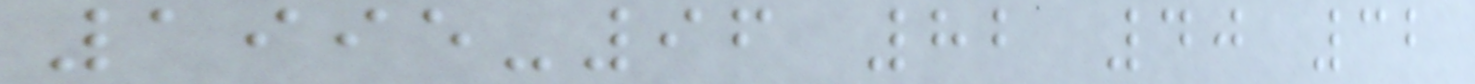1995-96 82 40 32
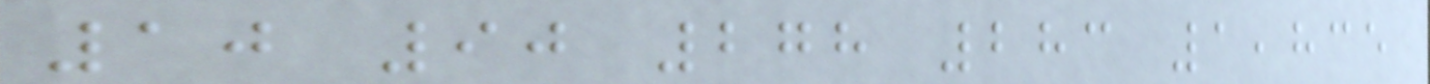10 90 278 283 1,835
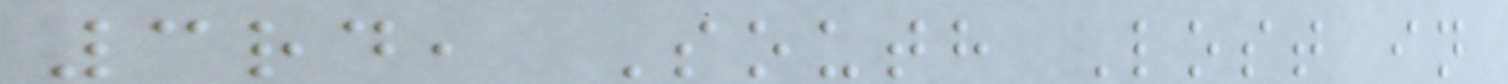3rd, South Lost in
